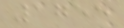1755
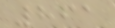861
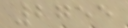2755
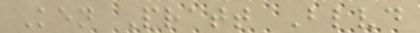Ken Pratt Blvd
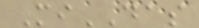MiDAS
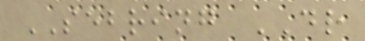SEBRING DR
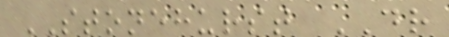STONEHURST DR
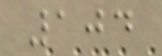104
